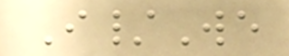I/We
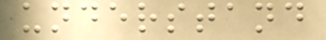understand
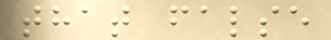that false
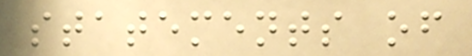statements of
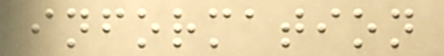information
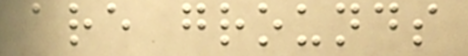are grounds
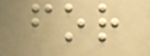for
